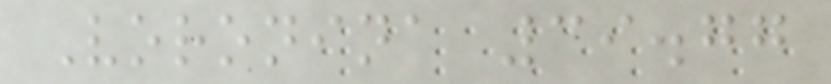Voronina 39.77
